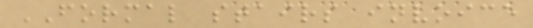FORMAL stairs invoice
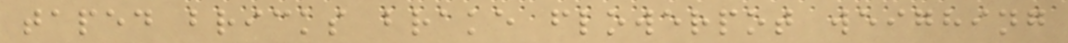taped bricks brake flowerpot weighing
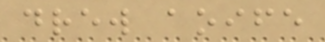drew aoife
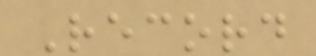Record
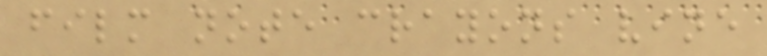film note crayons vine
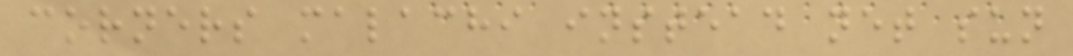corners malachi instead net sun
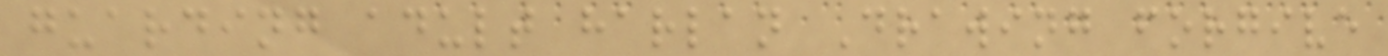guarding adult harlan Drawing forgive
